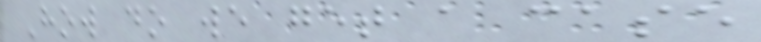How do we get a case
